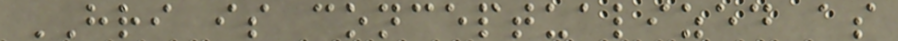HRI is conceptualized as
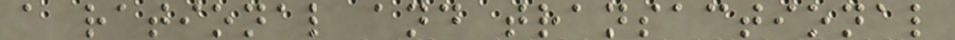a rational and transactional
